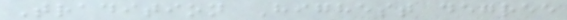Tradition Highest degree
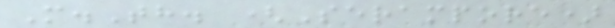M.Th. (Serampore)
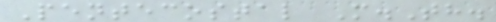Pentecostal M.Th.
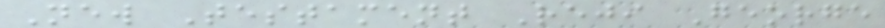New Testament Reji George
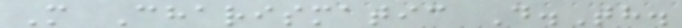M Charismatic D.Th.
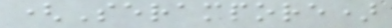(Serampore)
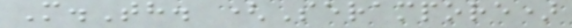M.Th. (Serampore)
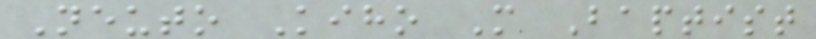Neuto Kiho M Baptist
